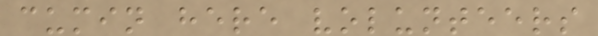cumin here volunteers
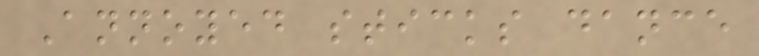Annoyed sticks dance
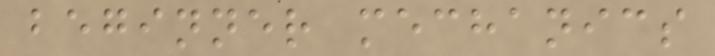beginner mechanics
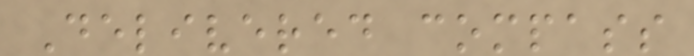Delivered compass
